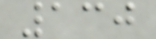130
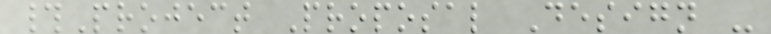#Project Proposal Design -
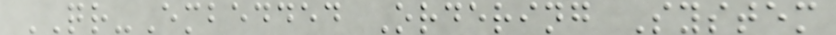QR-Embedded Ordering System
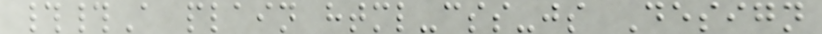##A plain html-css-js Design
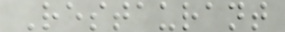Restaurant
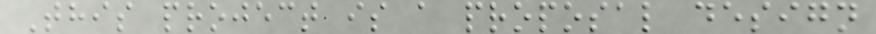This project is a proposal design
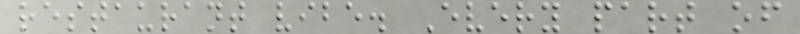restaurant vibe. Every part of
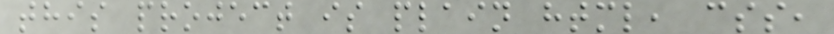this project is plain html, css,
